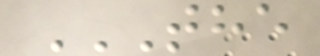THE
